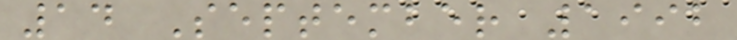14 September 1992
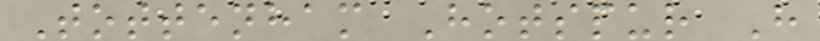Tottenham Hotspur H
